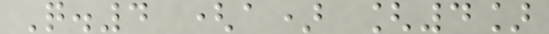Q.4 (a) [4]
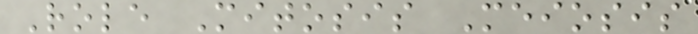Role Mitosis Meiosis
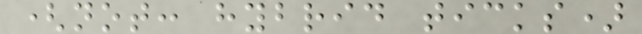(not: hybrid ticks)
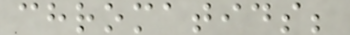chromatids;
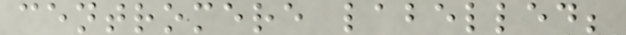centromere labelled;
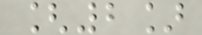[2]
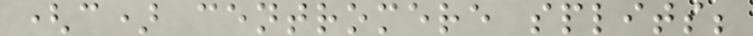(c) centromere splits;
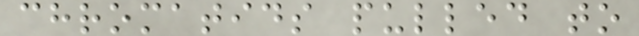chromatids pulled to
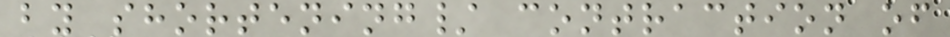by shortening/ contraction of
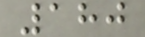180
